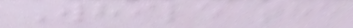While the
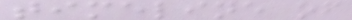timeline of
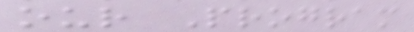our Program
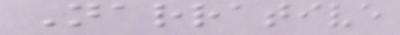Narrative
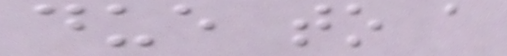due to a
